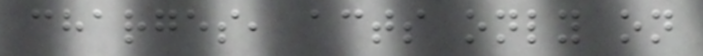charges, acts only on
